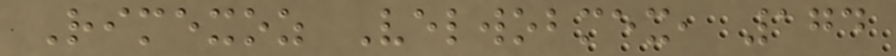Rimexoz Velwobmex, 174
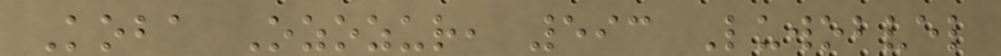Koba Ozozur, 593 Luwobvel
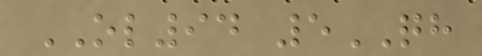OL94 5QH
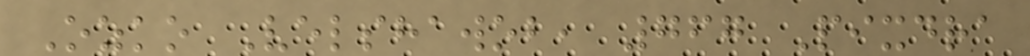Ozko Velshawob, 767 Pixdra
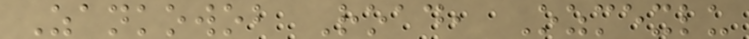Zankowob Road, Ozmexlu
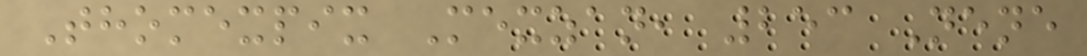Thomexpix Mexzan, 253 Nene
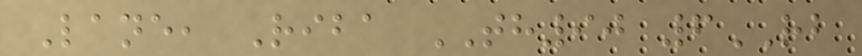Lane, Riba TH90 6RB
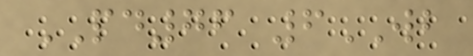PD76 6WB
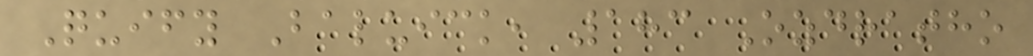Quify Baluick, 183 Ozdratho
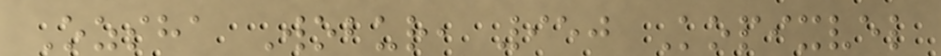Ozsha Wobur, 950 Kopixvel
